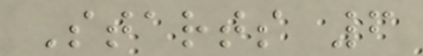Starts 6
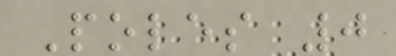Poles 0
